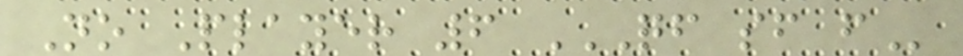No Player 6 QF SF F
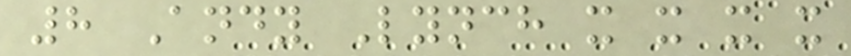8 Andy Lynch x x x x
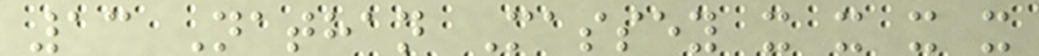13 Nathan Massey x x x x
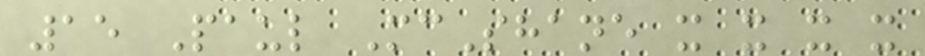15 Paul McShane x x x x
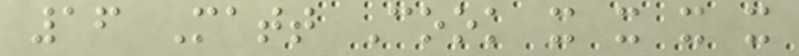16 Matt Cook x x x x
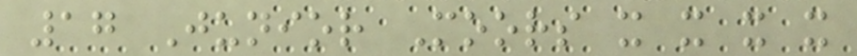17 Junior Moors x x x x
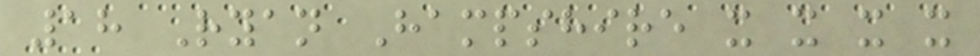18 Ryan Hampshire x x x x
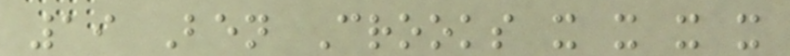19 Ben Crooks x x x x
